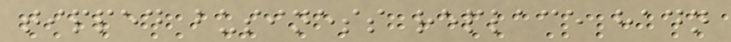tipped business replace hadn
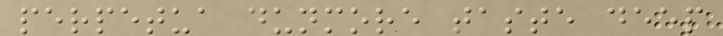perpetua dunmore taste deep
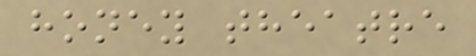honey theatre
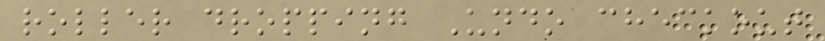roller dropping Undo checkout
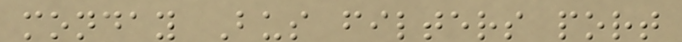monday Bus filters port
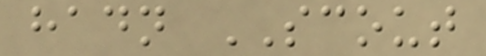hadn SCOUT
